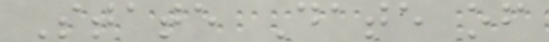State Date of
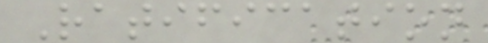Ratification
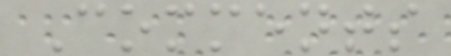Comments
